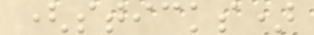(sticks)
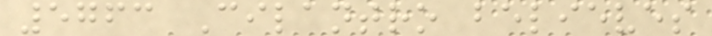5763 Cilantro believes
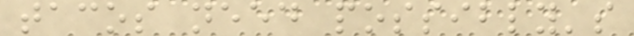tacos need possibly's
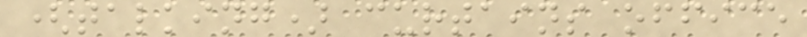(talking) curtains office
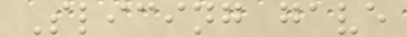Slicing gave
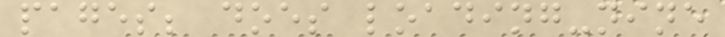pages; does loading-nine
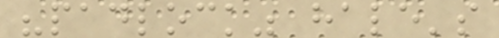"padlock" hale's
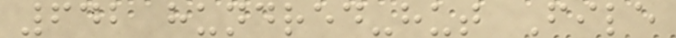642 hundred-hut File
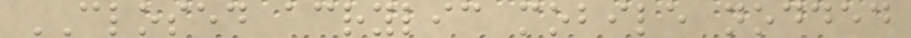CLOSED acrylic mobile nodded
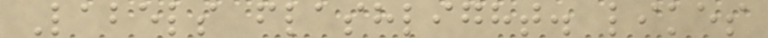Labels flashlight. likes
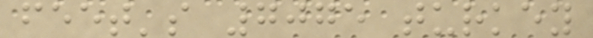feet's 7075 turkey
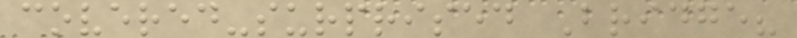covered-surprised Bridge?
